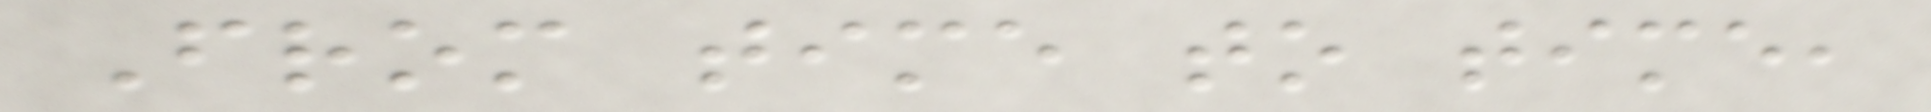From time to time,
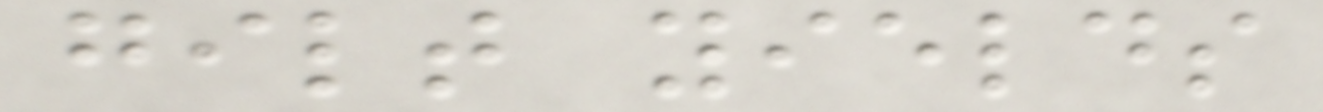gilt yields
